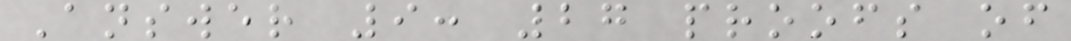Answer 9: 27 proofs of
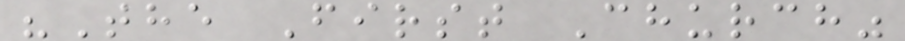"The First Church"
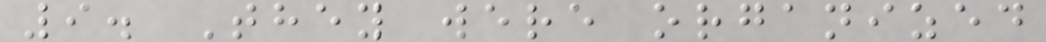9. They were organized
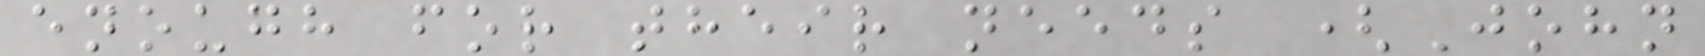enough for their needs (John
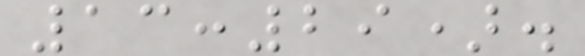13:29).
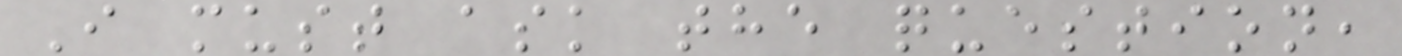I must ask the question,
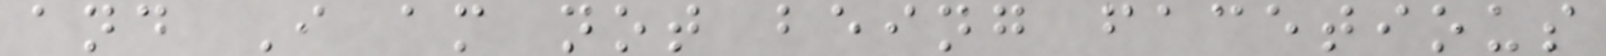and I am not being facetious
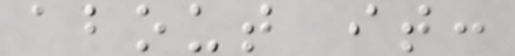about it:
